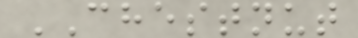CHESTNUT
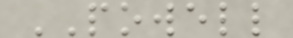POWELL
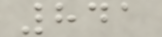841
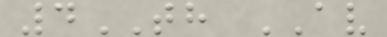4TH AV
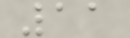11
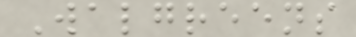Walgreens
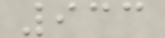933
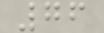76
